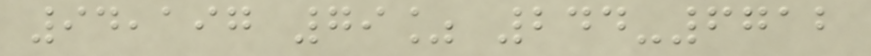94,197 79% 244-6712
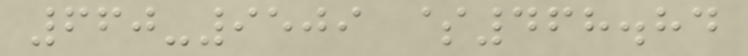660-9509 $468.84
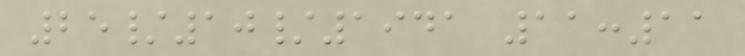25/10/1941 11:11
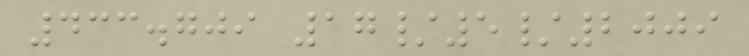433.709 17/5/2009
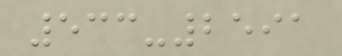533-2591
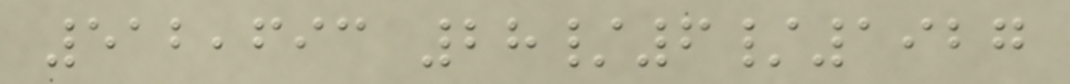512,693 28/6/1927
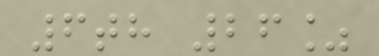6th 26%
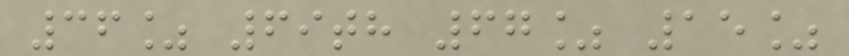36% 69th 67% 15%
